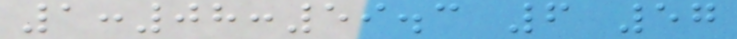1:08:59.3 6 57
